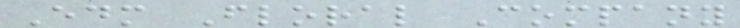Edm Floral Company
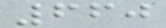660
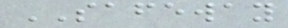SAFEWAY
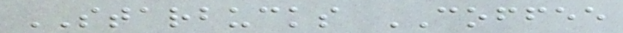STARBUCKS COFFEE
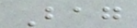Bag
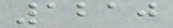1210
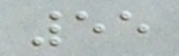55
